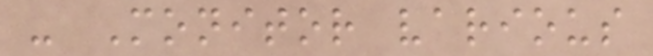- Monitor various
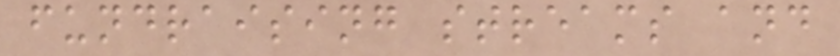fundraising streams and
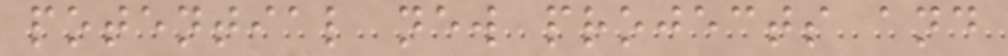potential new projects and
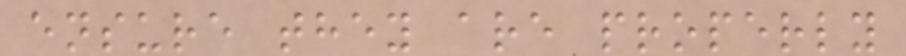ensure they are properly
